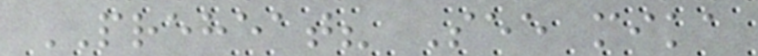PREHEAT? See mika
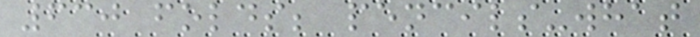630 folds; pencils-what
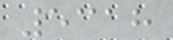5318
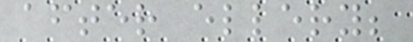after ellery;
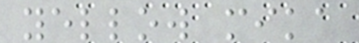yellow mika
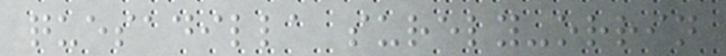quesadilla surely-orrin
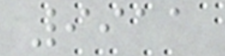9911
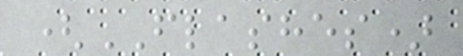(FLASHES)
